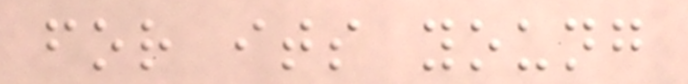for its young
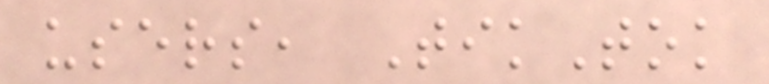users, TikTok
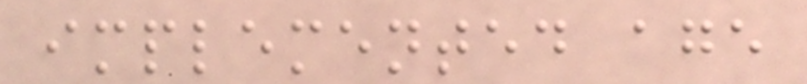implemented age
